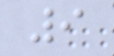9
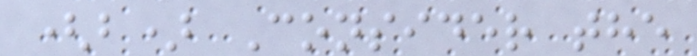(b) Consider the
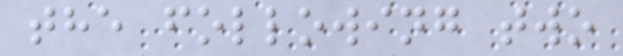the following two
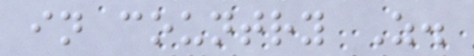in country Z.
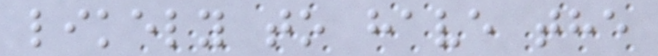likely to have the
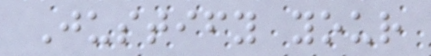Justify your
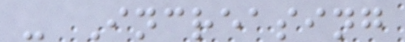- Increasing
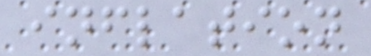inflation
